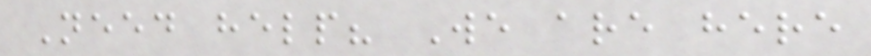Need help? We are here
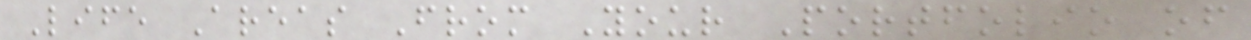Life Areas From Your Portfolio of
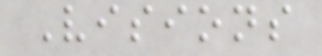Visions
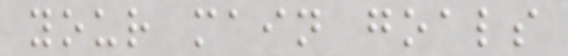your main goals
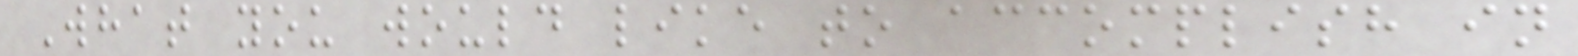What you would like to accomplish in
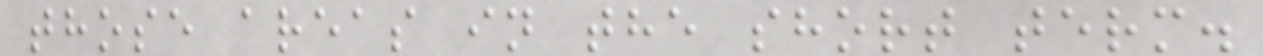those areas in the short term.
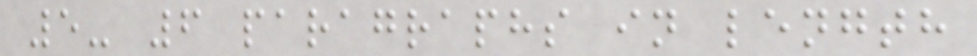5- 6 paragraphs in length
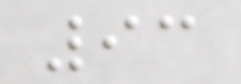93
